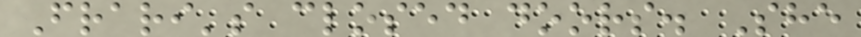Frari's closed doors. She
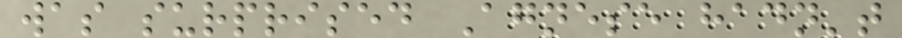was surprised Agnese hadn't
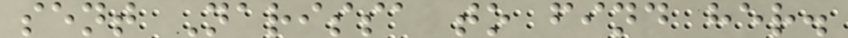sent Narissa to find her.
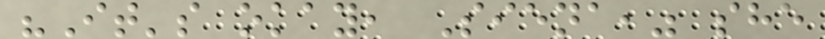"It's okay, Siena," she
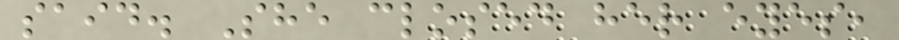said. She closed her eyes,
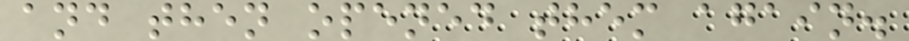and then opened them again.
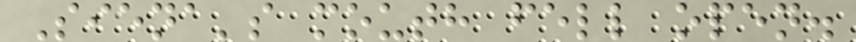Siena's mouth fell open.
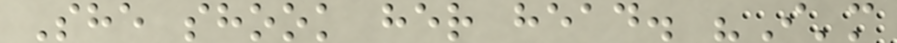She shook her head. "I'm
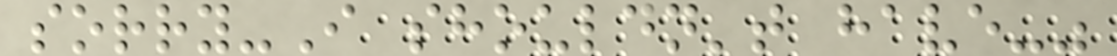sorry-I shouldn't have-"
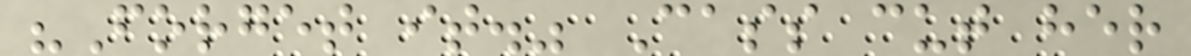"Forget it." Cass cut her
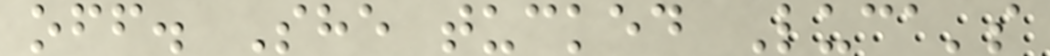off. She tucked Luca's
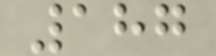187
